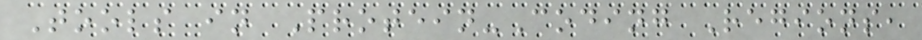Tools in Protein-Coding Regions,
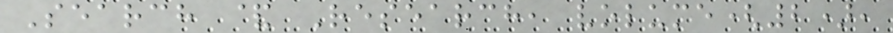Search & Research, volume(2),
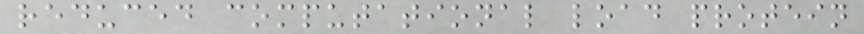reduced computational load protein
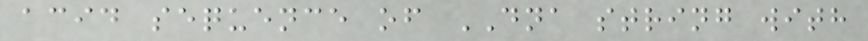acid sequence of DNA string with
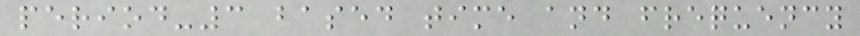period-3 based time and frequency
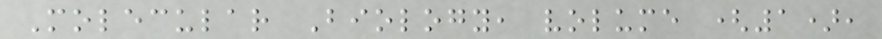Molecular Biology, volume (1),
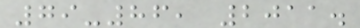79-86, 2011.
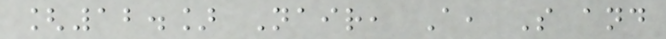[12.] Nair, A, S and
